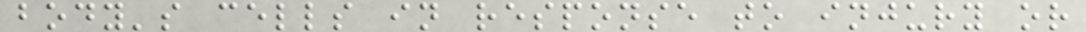body's cells in response to injury or
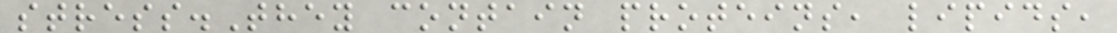stress.They contain proteins, lipids,
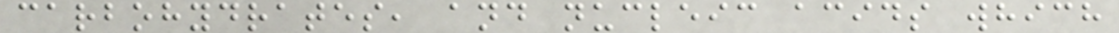carbohydrates, and nucleic acids which
